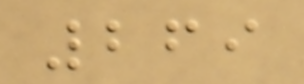269
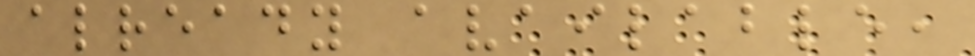already available,
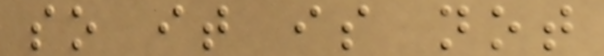so it is not
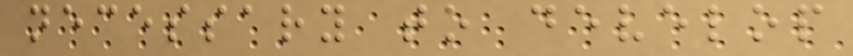necessary to develop
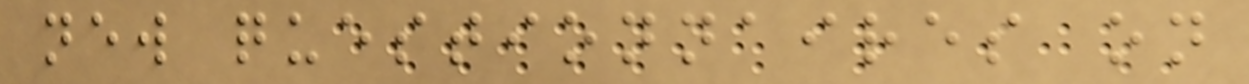new questionnaires on
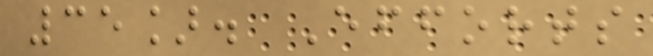35]. Efforts
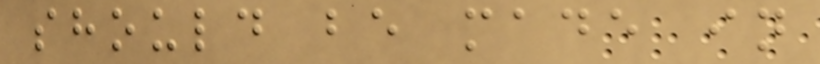should be made in
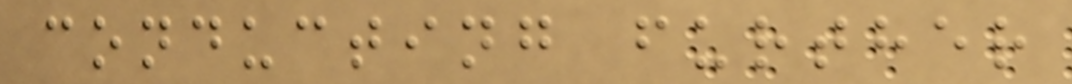conducting further
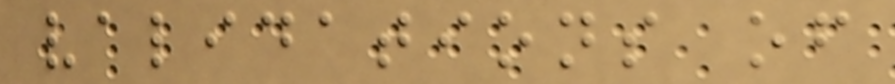validations of
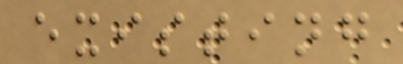existing
